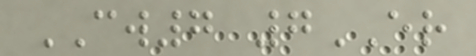CW7 7ER
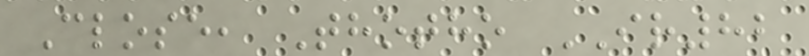Close, Thotho IR82
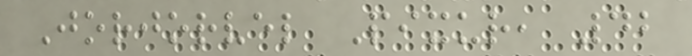Jorjorvel Pixur, 42
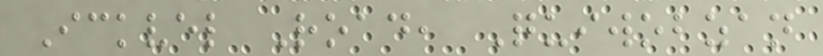Ickvel Road, Quiwobzan
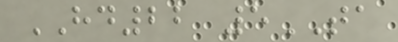HD22 5TA
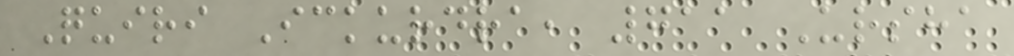Quiri Ickurdra, 711 Ursha
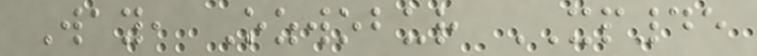Way, Ozwobur XP45
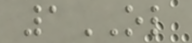1OL
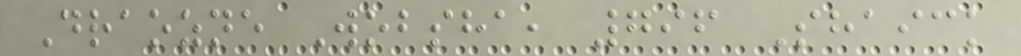Draozne Wobsha, 796 Shaick
